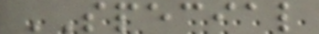SPECIAL
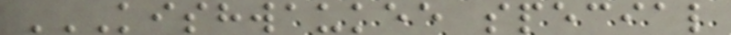KISHWAUKEE SPECIAL
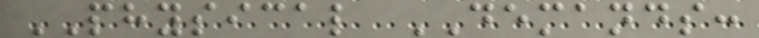PHYSICAL DEMANDS:
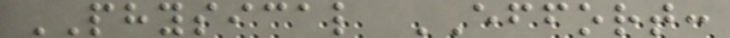PHYSICAL EFFORT:
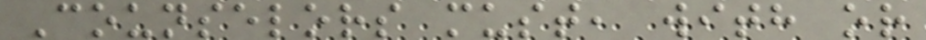Counselors must, with or
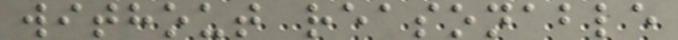without reasonable
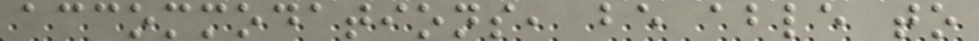accommodations, be able to
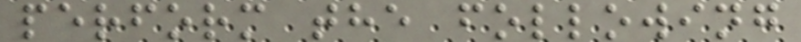perform the following
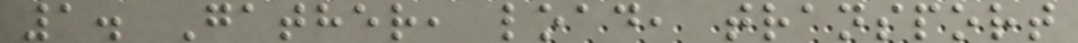1. Gather, load, transport
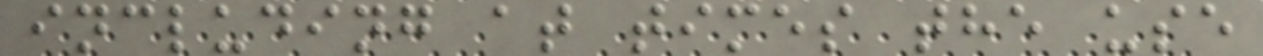including at times the use
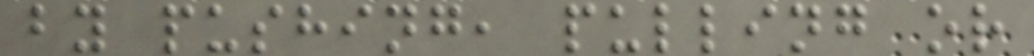by pushing, pulling or
